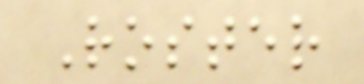Roster
